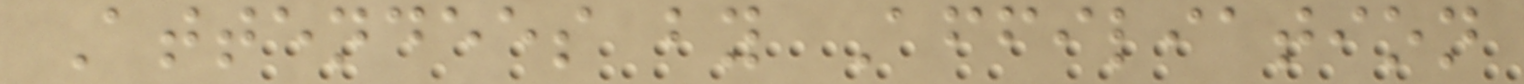Attendees by Affiliation
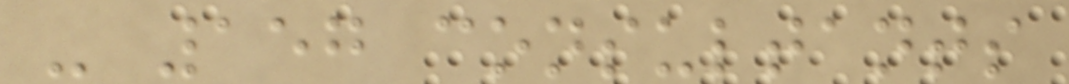- 157 consultants
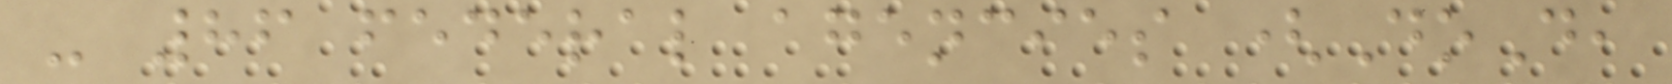- 86 federal agencies (DoD,
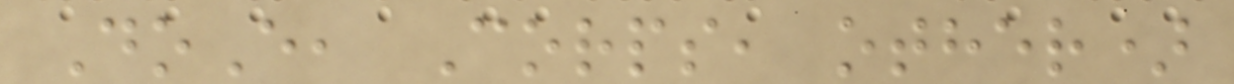DoE, Corps, other)
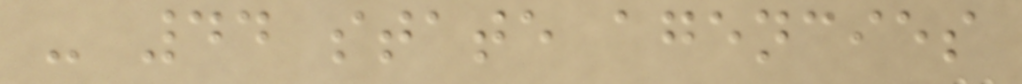- 44 state agencies
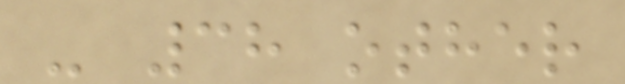- 38 other
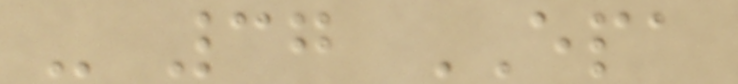- 37 EPA
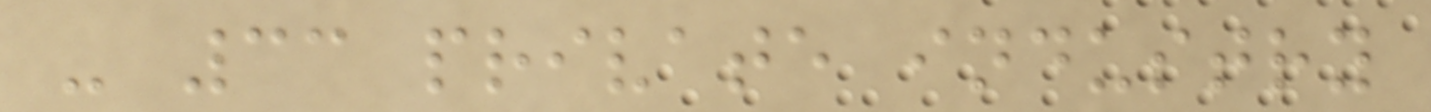- 33 private industry
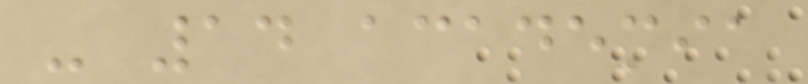- 14 academia
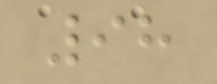98
